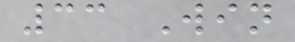33 Win
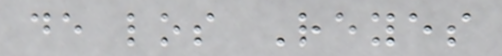de los Reyes
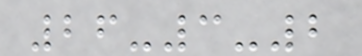26-3-2
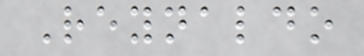Reynaldo
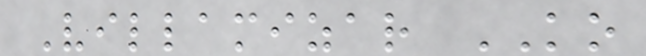Villamizar KO
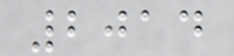2014
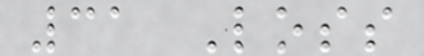31 Loss
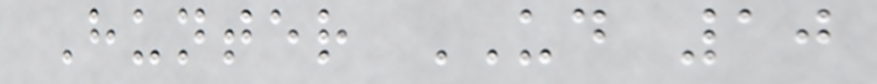Hunter UD 10
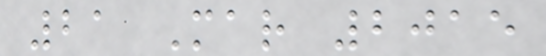21 Mar 2015
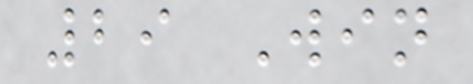29 Win
